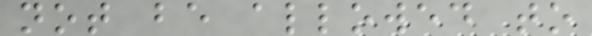not be allowed to
